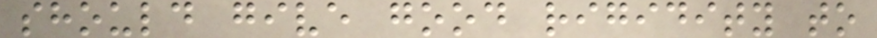should give good rigidity to
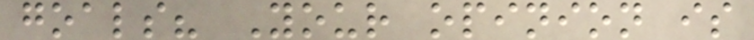goals? Your opinion is
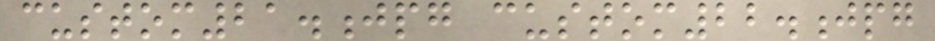custom21.jpg custom22.jpg
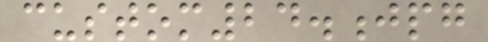custom24.jpg
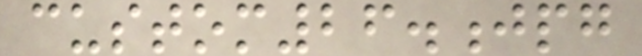custom26.jpg
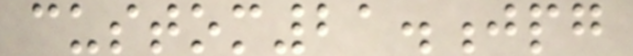custom21.jpg
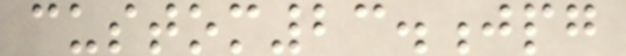custom23.jpg
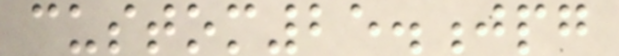custom25.jpg
